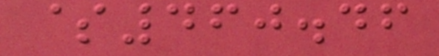$460.46
